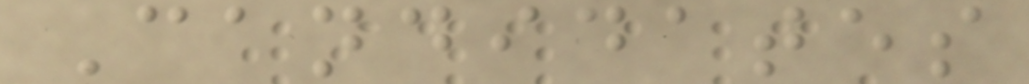Candidates
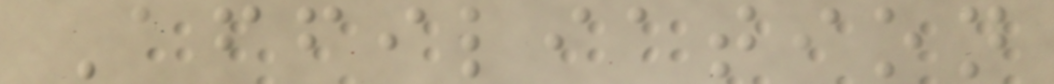Affiliation
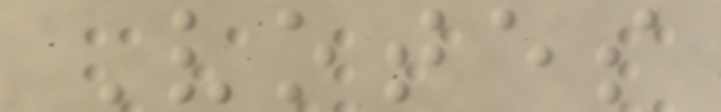Votes
